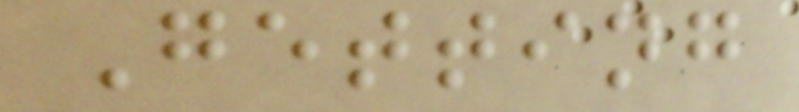Getting
